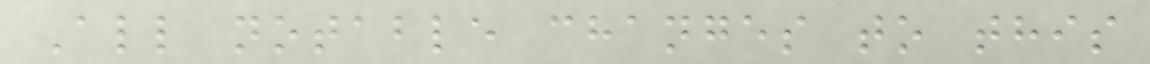All notable changes to this
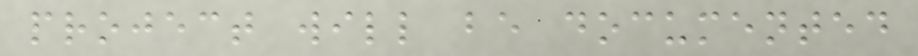project will be documented
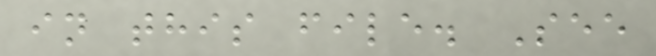in this file. See
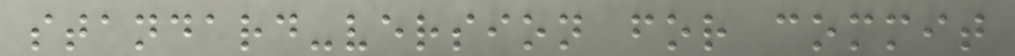standard-version for commit
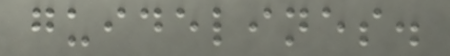guidelines.
